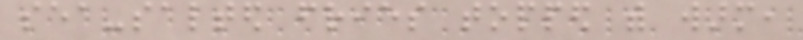sea-salted fries topped with warm,
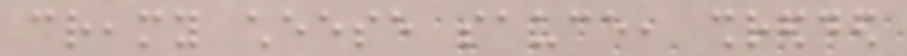creamy cheese sauce, shredded
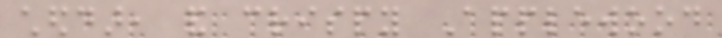cheddar, and crispy Applewood
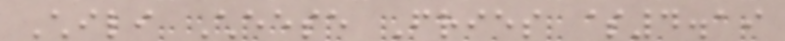Chili Cheese Fries $4.19
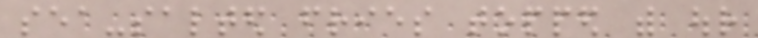sea-salted fries topped with our
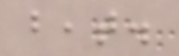beat.
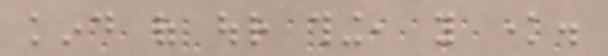kind of our thing, you know.
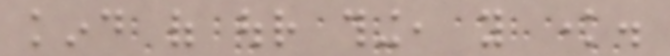kind of our thing, you know.
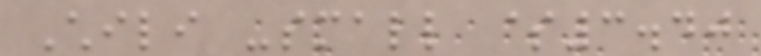Chili -small $3.40
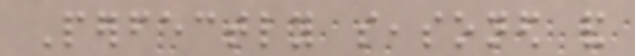Perfectly seasoned and
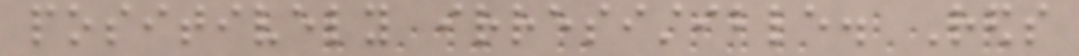positively irresistible. Reds
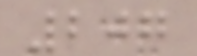207
